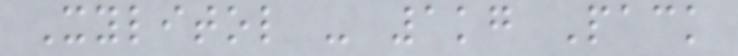Xylitol - 1kg Pack
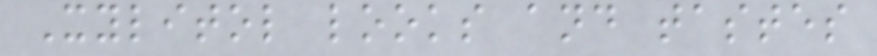Xylitol looks and tastes
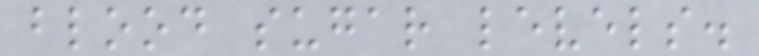blood sugar levels.
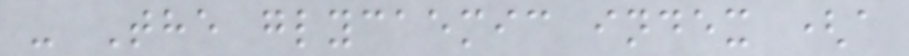- The glycaemic index (a
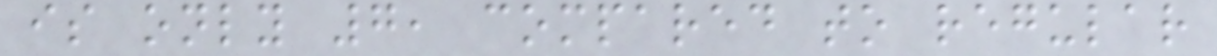is only 7, compared to regular
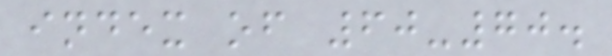index of 60-70.
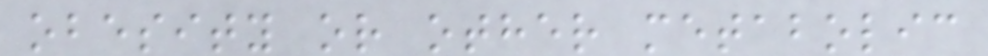obesity or other metabolic
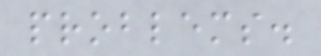problems.
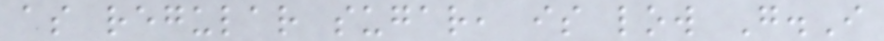as regular sugar, is low G.I
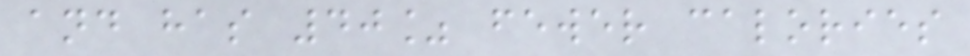and has 40% fewer calories
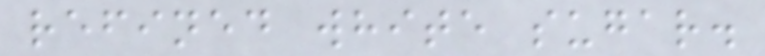refined white sugar.
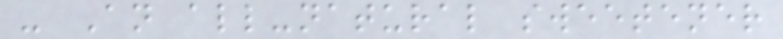- An all-natural sweetener
